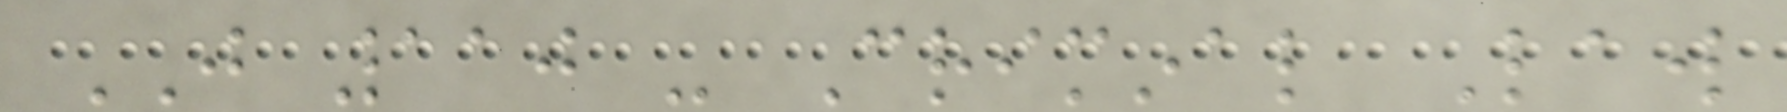JUST 110 - Criminal Law
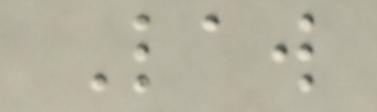Law
